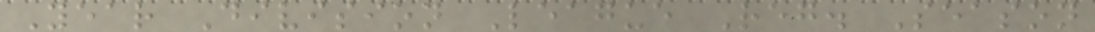Year Division League Reg. Season
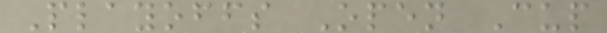Playoffs Open Cup
